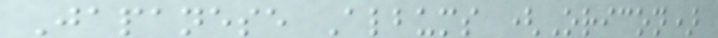Japanese Albums (Oricon)
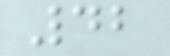42
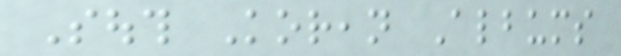South Korean Albums
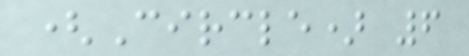(Circle) 6
